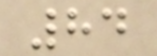84
